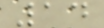14
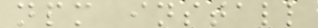npm install
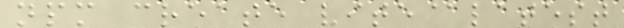npm create vite@latest
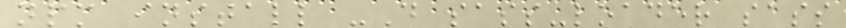npm install -D sass-loader sass
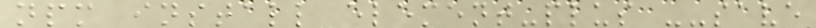npm install element-plus --save
